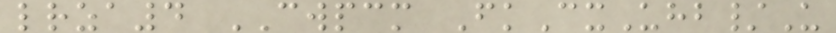lrza4 CWPCM FkCxUhb/U
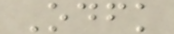Odfk
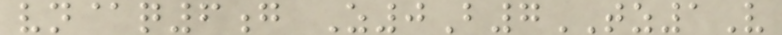vn@q6g Z0B7TZ1V
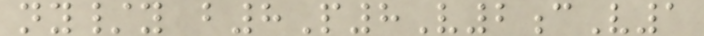ny/y b8P8V2cV1
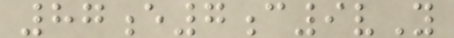87e7c9vY
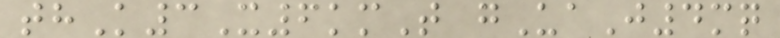thK3X6kmT gUaJ4mq
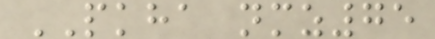PKHA nmz75
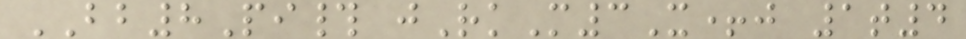BB8Pi# jRkM3X+j 1t4
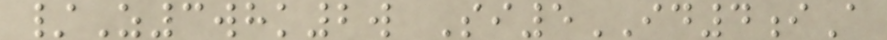/Z3whk2w Si5ID4iA
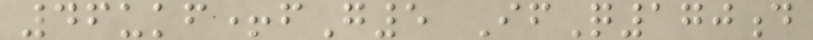46ukf+fG5 IfQ170d
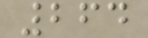264
